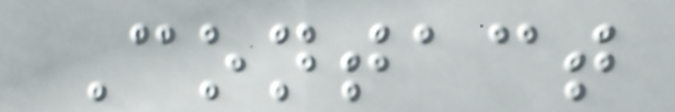Contact
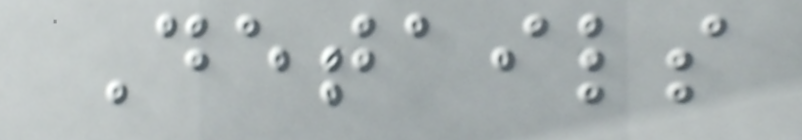Details
